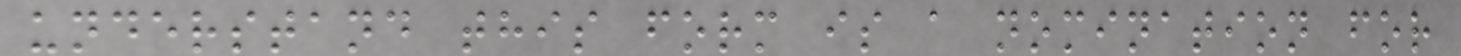understand this form is a nomination for
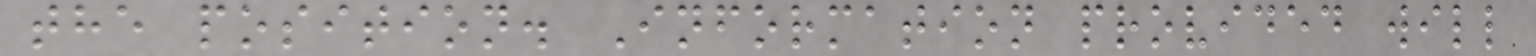the position. Information provided will
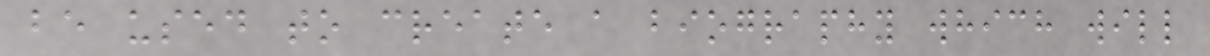be used to create a biography which will
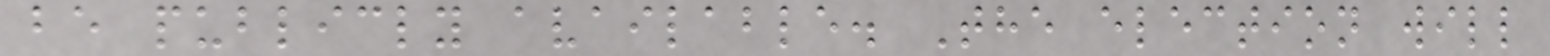be publicly available. The election will
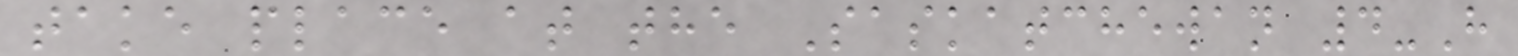take place at the Saskatchewan 4-H
